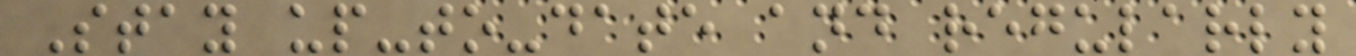Stay up-to-date and regularly
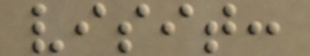visit:
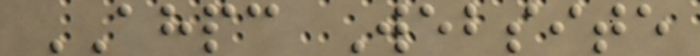AHPC Website
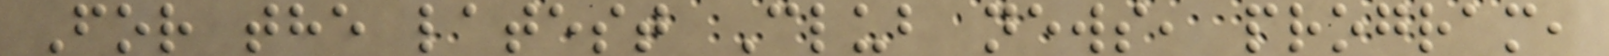For the latest Club news, program,
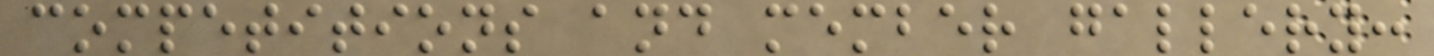competitions and member gallery:
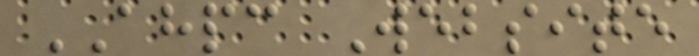AHPC Website
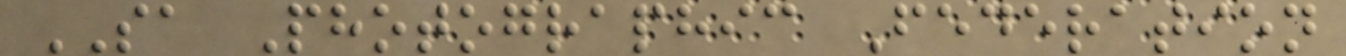SA Photographic Federation
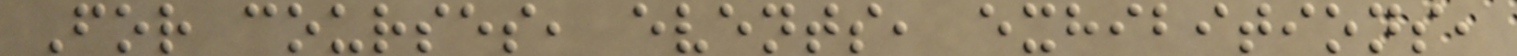For courses, events, exhibitions,
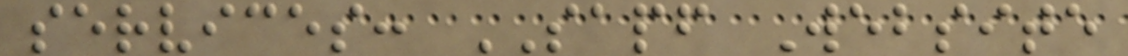services: SAPF Website
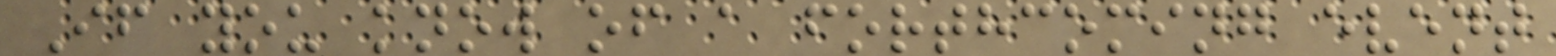If you know of a forthcoming event
